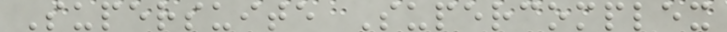Supersuite Supercomplex
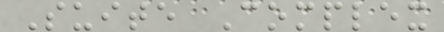Suite Complex
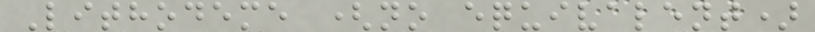Lithodeme (no equivalent)
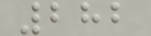282
